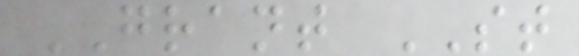GRANT ST
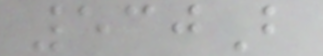530B
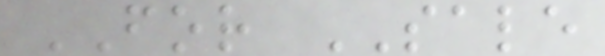FOR SALE
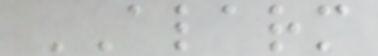ALARM
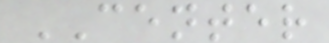CENTER
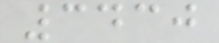3430
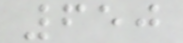650
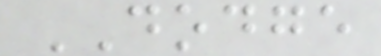DODGE
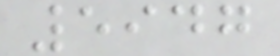5947
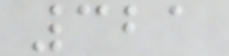321
